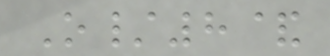O/8&
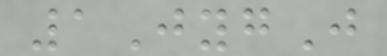1JygJ
